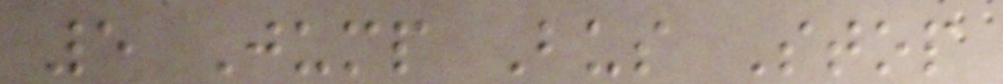5 Jump Bus Stop
